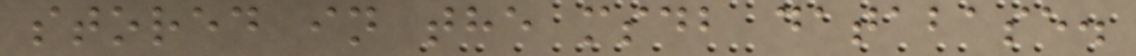stored in the msdb database.
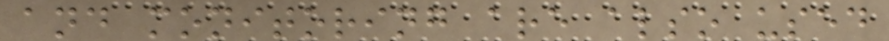and monitoring are also used
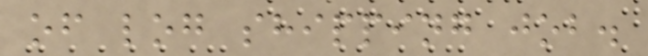of log shipping job.
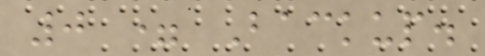0 = Backup.
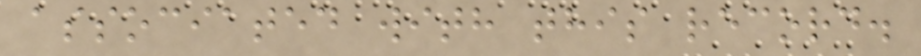associated with this record.
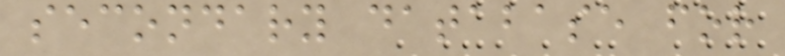secondary database for
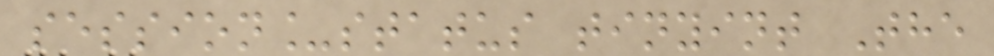session_status tinyint The
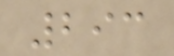293
